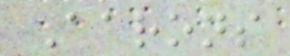Aarons
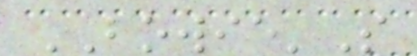BOWIE'S
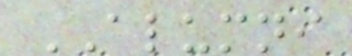ALUMNI
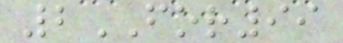2FOR99
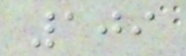109
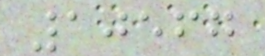10567
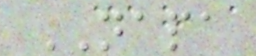NAPA
